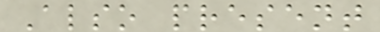Also present
